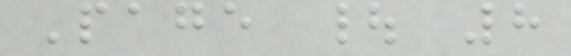Page | 8
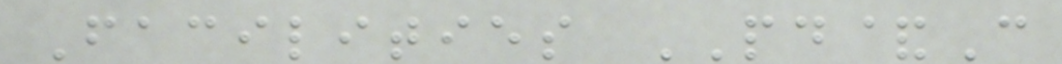Facilities PD&C
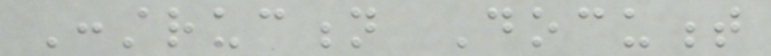Construction Document
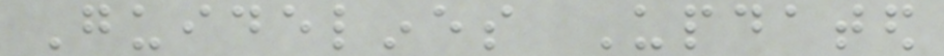Guidelines Updated
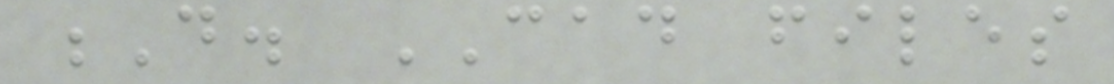D. CAD files
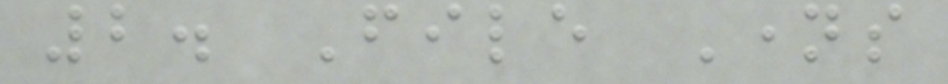2. File Names
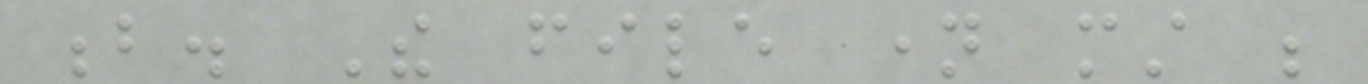b. The file name must be
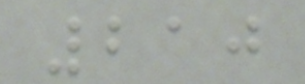210
